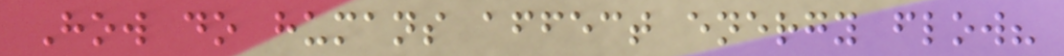How do humans affect energy flow?
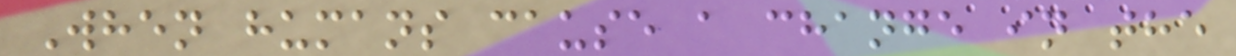When humans cause a change in the
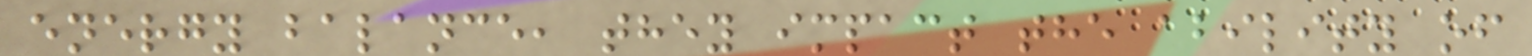energy balance, they impact the ability of
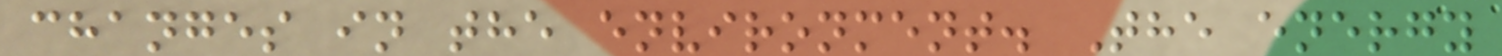changes in the environment. The energy
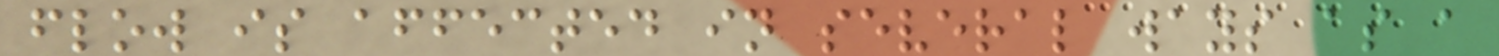flow is affected in several ways as a
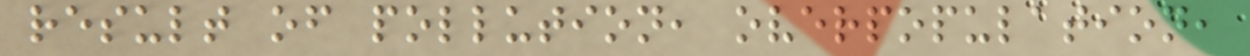result of pollution, overpopulation,
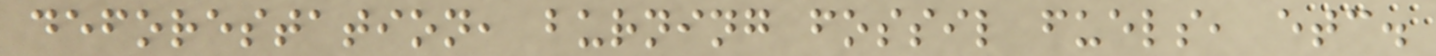deforestation, burning fossil fuels, etc.
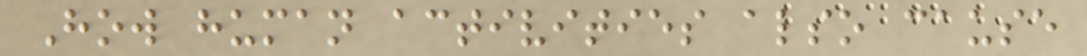How human activities also cause
